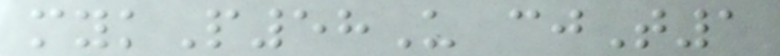mykP58U cjT1
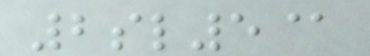2sl5@
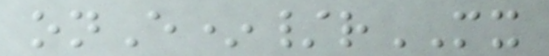onE*/rMX
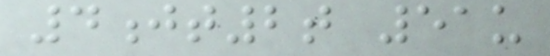4jt2t 51u
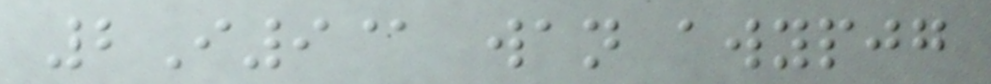2I9@ wan awypjg
